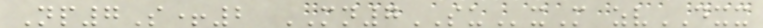Np7S+2 MN7SUxM zvDXX
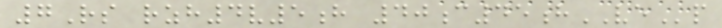7Rs rzh4v5h 40c45hVEp
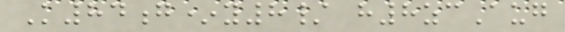K84g*y8/ h8zcAug
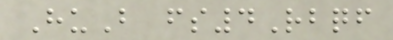HuB fs4Rbqf
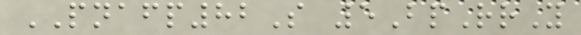PNAFP82S 5BpRrY
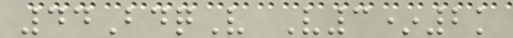44BdqV V3*2k
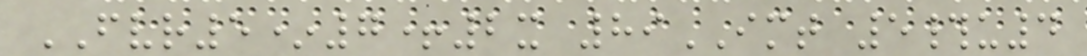FVR5*7+2x 89IMT 5#u4
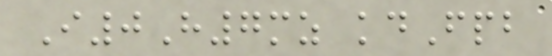I0H7mz kdFpb
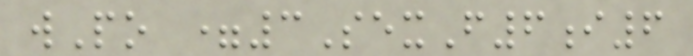wPo =3SexF6i6
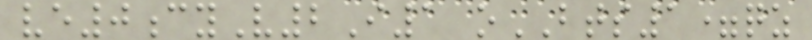ve0cyV2I1 oBTS1=qz
